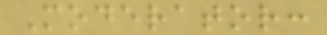Moderator:
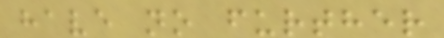have no further
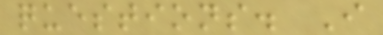questions. I
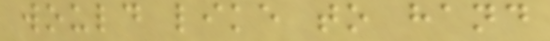would like to hand
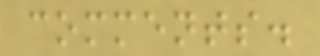comments.
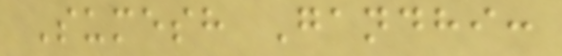Sumesh Gandhi:
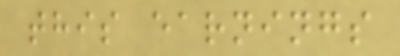this earnings
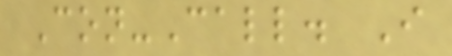Con-Call. I
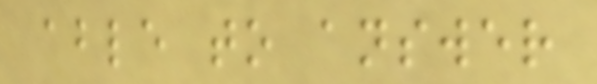able to answer
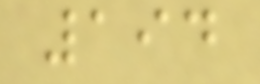194
